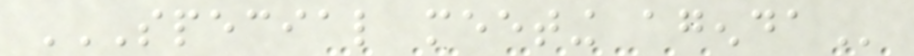SPECIAL MEETING AGENDA
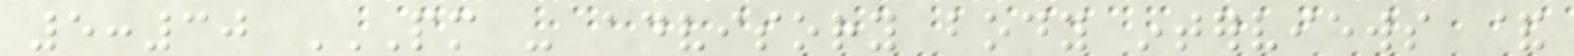5:30 PM - ADVISORY BODY INTERVIEWS &
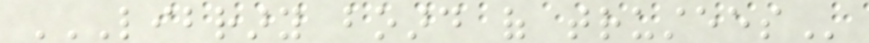LIBRARY BOARD OF TRUSTEES
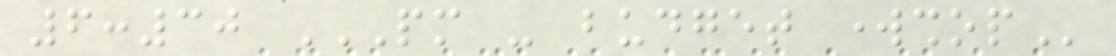6:30 PM - BUDGET WORKSHOP
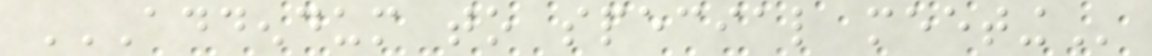ADDENDUM TO SPECIAL MEETING
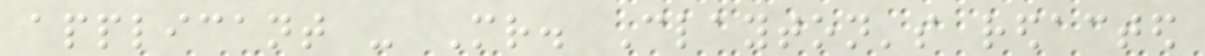applicant - Mr. Clayton's redacted
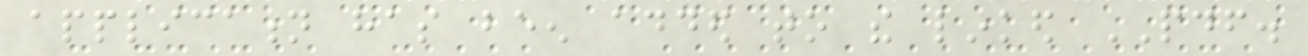application has been added to the linked PDF.
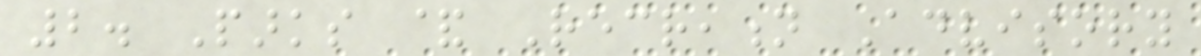2. Parks & Recreation Advisory
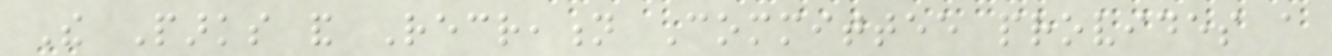The Parks and Recreation Committee provides a
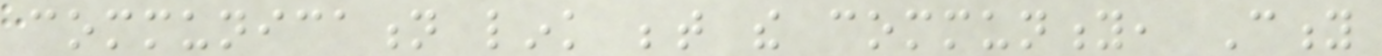communication link between the community, City
